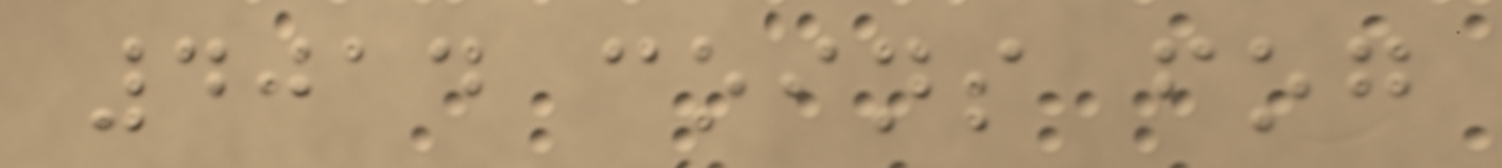4014 coins fog
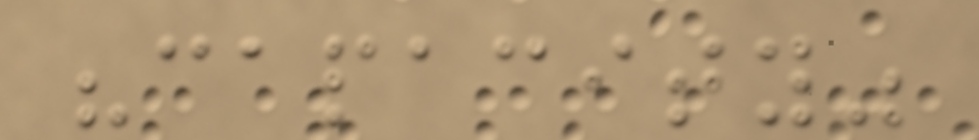"capacity"
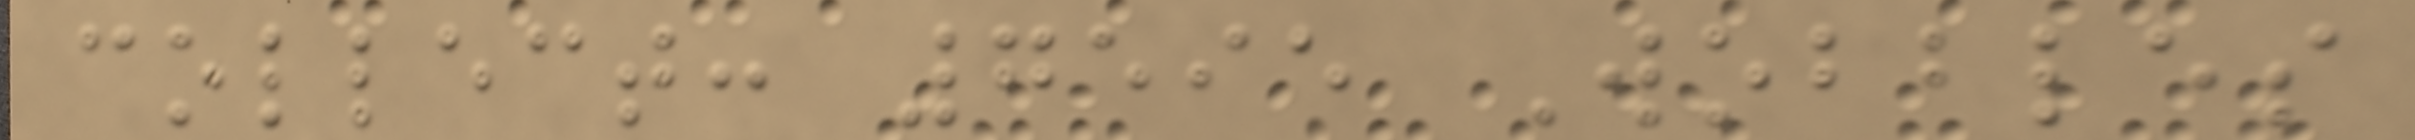collect: 7595 Wobbles
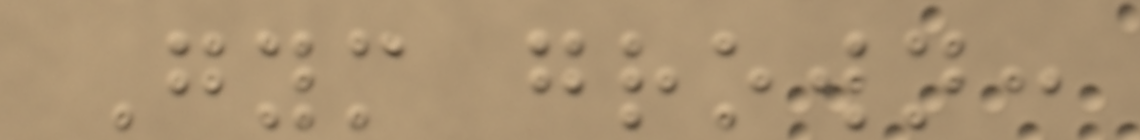Gym grown:
